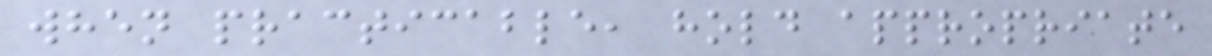when practicable, hold appropriate
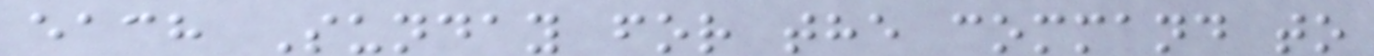each Sunday for the command to
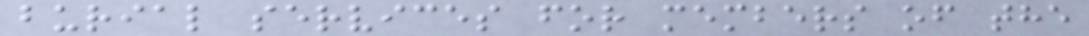burial services for members of the
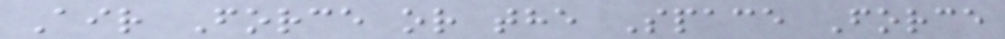Air Force or the Space Force
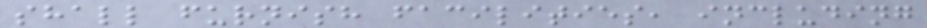shall furnish facilities, including
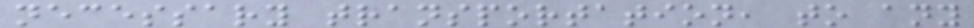necessary transportation, to any
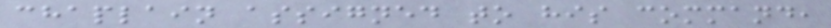chaplain assigned to his command,
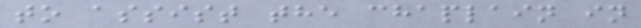to assist the chaplain in
